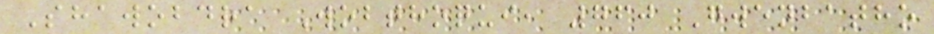Shawobdra Wobthoqui, 760 Gwenbatho
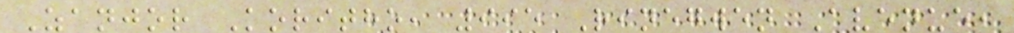Zanjor Koritho, 995 Rinegwen Avenue,
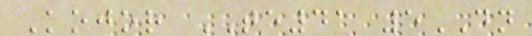Kojor TE41 5DN
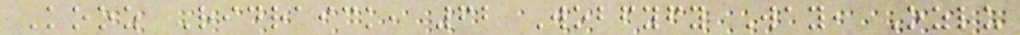Kooz Ridraick, 62 Wobfyfy Way, Ozlu
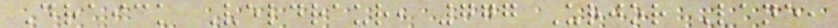Draick Veldraur, 777 Urjor Lane,
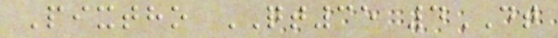Pixtho QT35 4DT
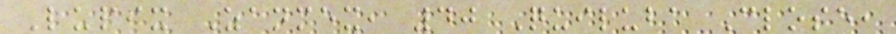Lupix Zanmex, 40 Quiluba Close,
